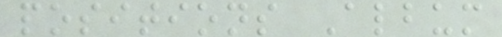positions Album
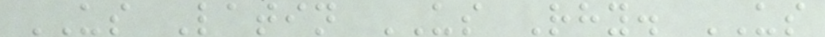US Latin US Rhy. US
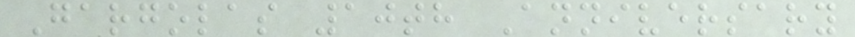Gargolas 10th Anniversary
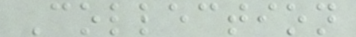Collection
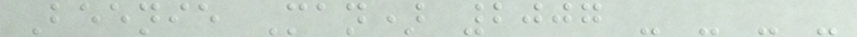Beenie Man) 2007 - - - -
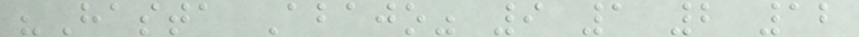"Hasta Abajo" 9 1 2 12
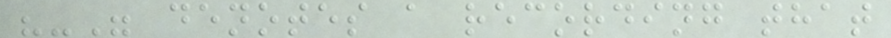"-" denotes a recording that
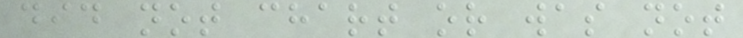did not chart or was not
